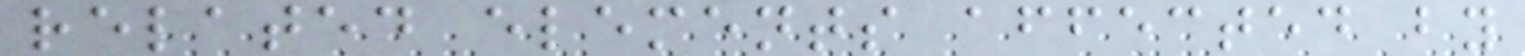related elements affected by
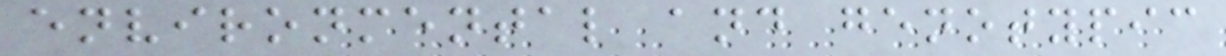environmental and genotypic
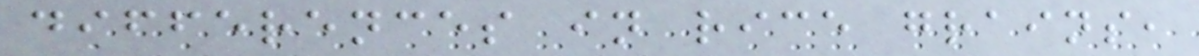differences in rice grains,
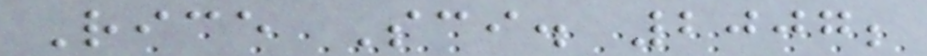Rice Sci. 2007;
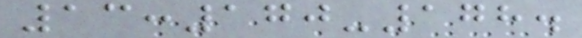13:170-178.
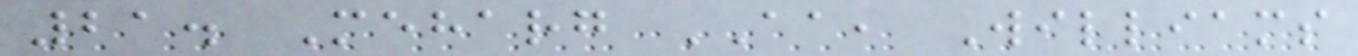21. Meharg AA, Williams
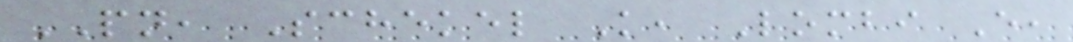PN, Schekel K, Lombi E,
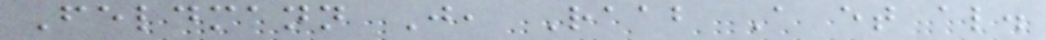Feldmann J, Raab A et al.
